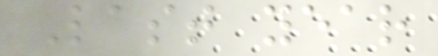Last year
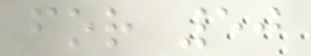for 50
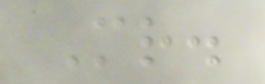Mr.
